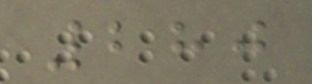280
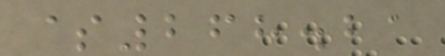$268.21
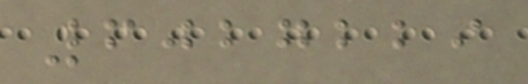6027229
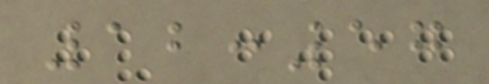12:57
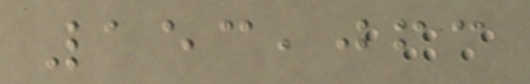153,063
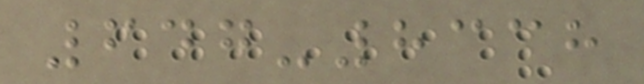647-8338
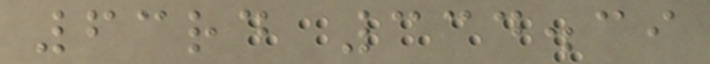63rd 334.39
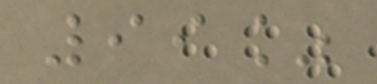99%
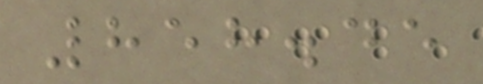858.45
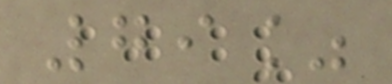79%
